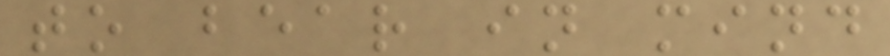to bear in mind
